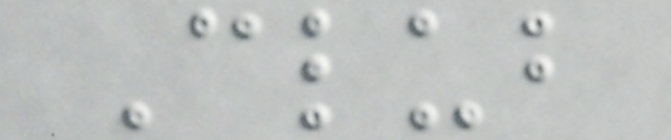Club
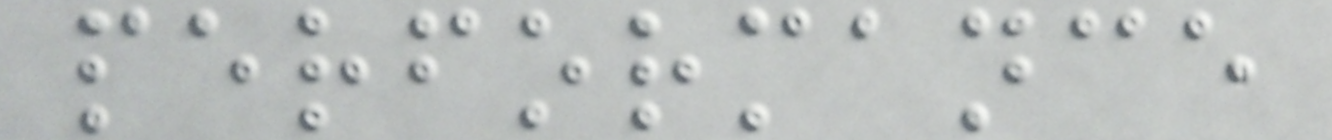performance
